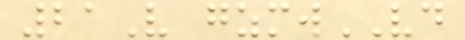21V gzmwVD
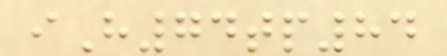iH74tp84
